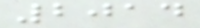2014
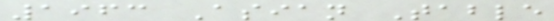1963 Asian Table
